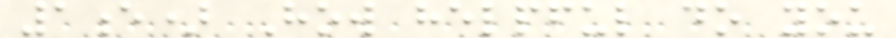1e) How helpful do you
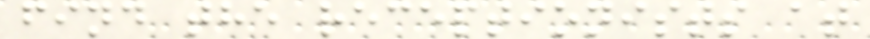find the receptionists at
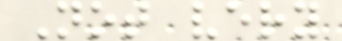Not very
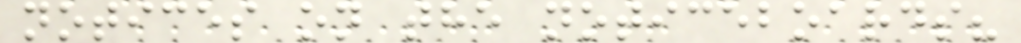notices on the noticeboards?
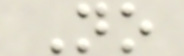No
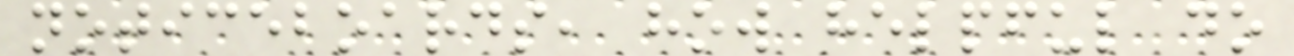noticeboards, how helpful do
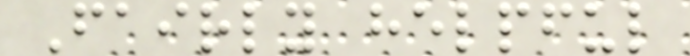Fairly helpful
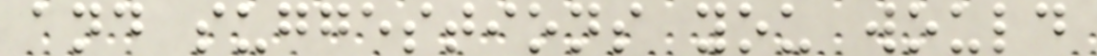and suggestions you would
